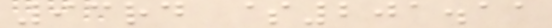93rd $201.11
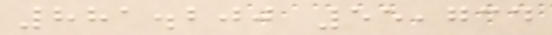881.200 55,734
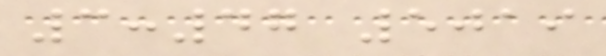3:47 5019
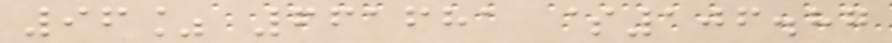96% 661681 $106.87
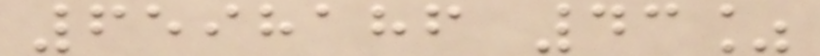6598186 43%
